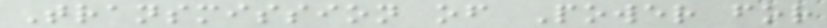Transmission of Power for
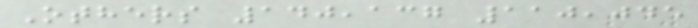Others 140,137 110,045
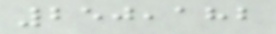250,182
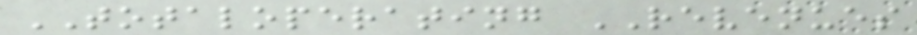TOTALOPERATING REVENUES
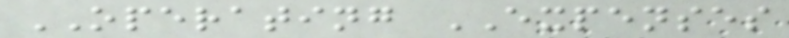OPERATING EXPENSES
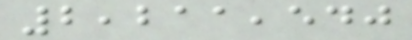2,211,540
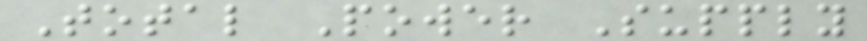Total Power Supply
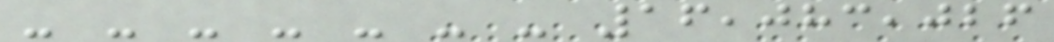- - - - - - - 16,083,026
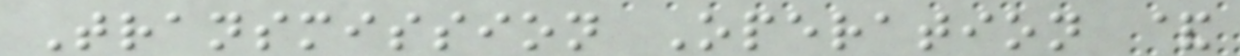Transmission Operation &
